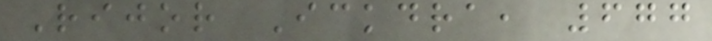Rijor Ickdra, 677
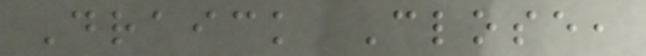Draick Close,
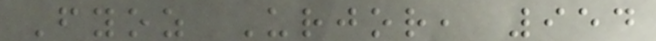Fyoz Urjor, 954
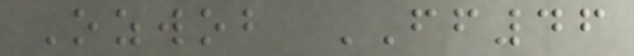Ozwob FF46
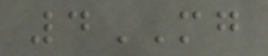4MG
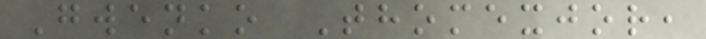Gwenko Thomexjor,
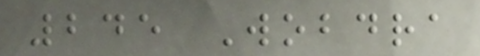245 Wobdra
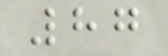87
